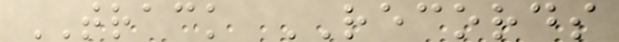TRACK RECORDS
